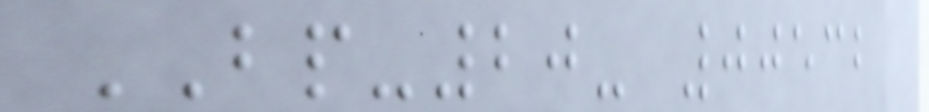BP-20- 00532
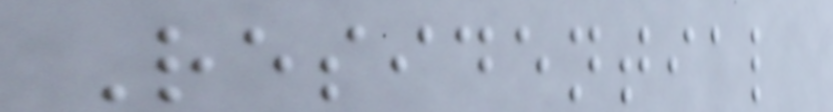Residential
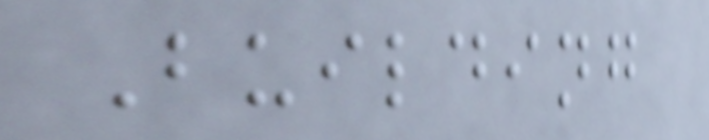Building
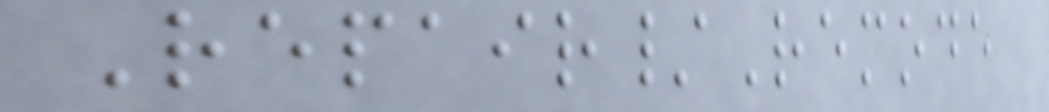Repair/Remode
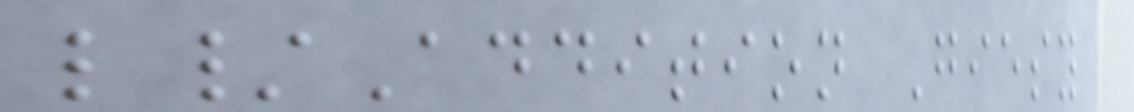l/Addition Giesy
